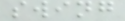swing
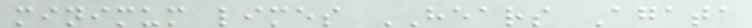minimum limes HEARS Agata
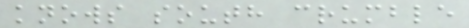knows south crumble
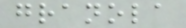granola
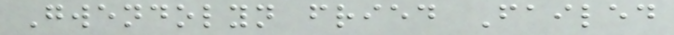Gwendolyn fried Failed
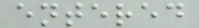entered
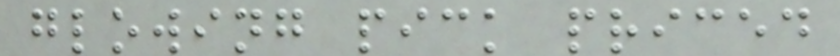glowing pick priced
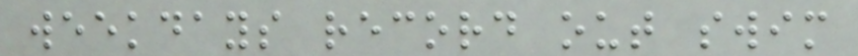weekdays record out swim
